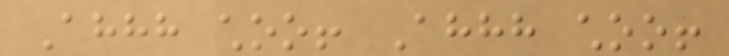Ahhh choo! Ahhh choo!
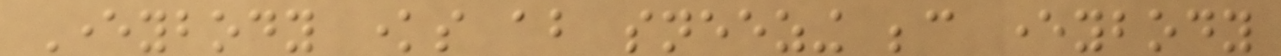Everybody knows about sneezing because everybody
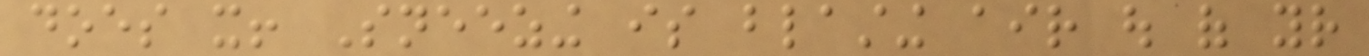does it! Sneezing is blasting air out of your
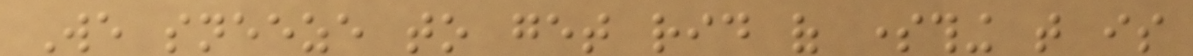We sneeze to get rid of something that is
